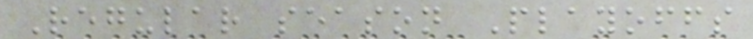Regular season Playoffs
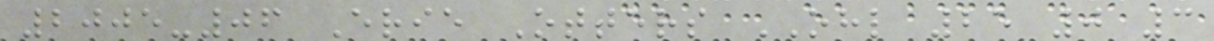2005-06 Erie Otters OHL 25 0 3
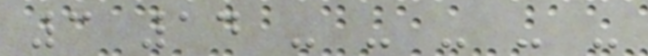3 14 - - - - -
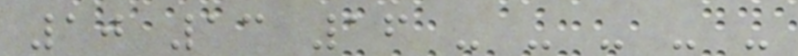10 13 16 - - - - -
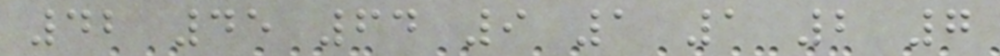42 45 64 9 1 1 2 7
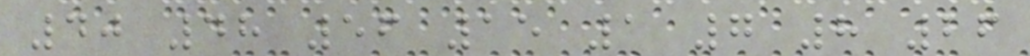40 48 56 15 1 7 8 26
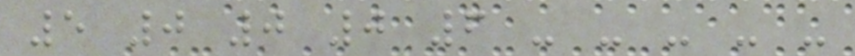5 0 0 0 6 - - - - -
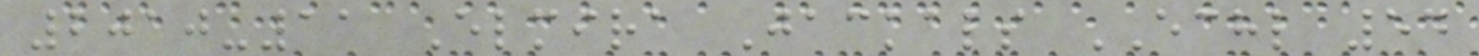2010-11 Elmira Jackals ECHL 54
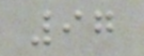97
